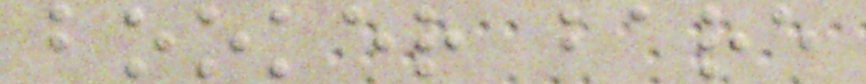booker bare
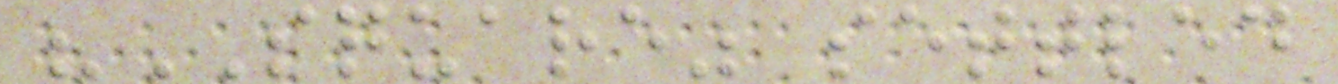"SQUARE" settled
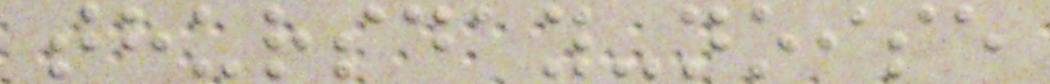thursday-noise
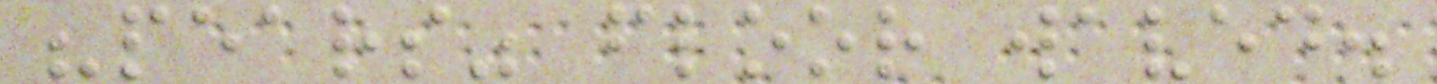"pears" floor waved.
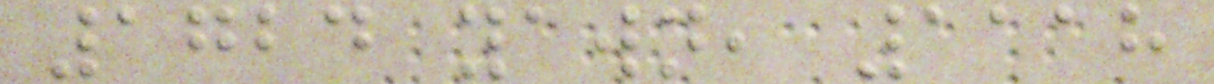1724 yawn, 1118
